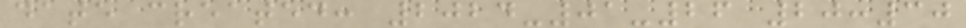date created: 2024-01-26 20:30
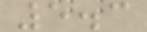5.3
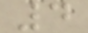4
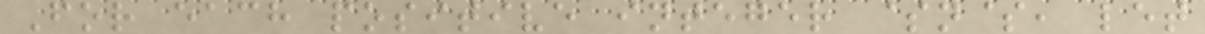For each positive integer $n$, let
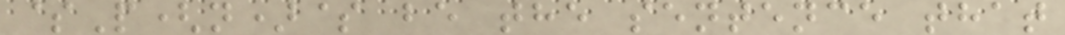$P(n)$ be the sentence that
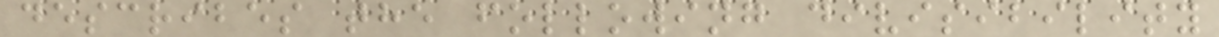describes the following divisibility
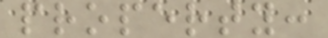property:
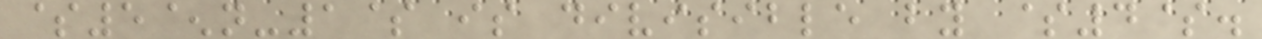$5^n-1$ is divisible by $4$.
